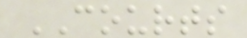COURTS
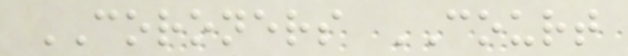CORONERS COURT
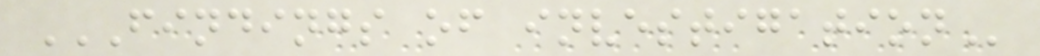FINDINGS OF INVESTIGATION
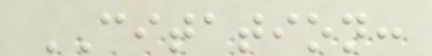CITATION:
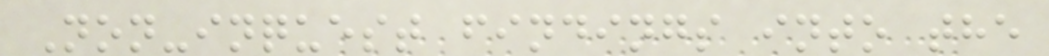Non-inquest findings into the
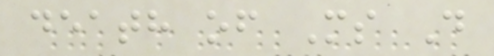death of Ms D
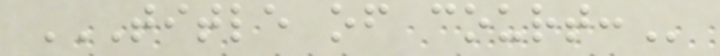TITLE OF COURT:
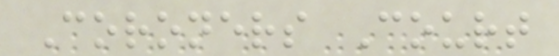Coroners Court
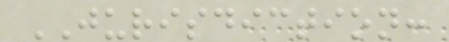JURISDICTION:
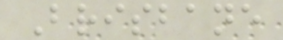Brisbane
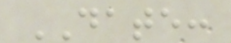DATE:
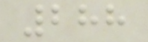288
